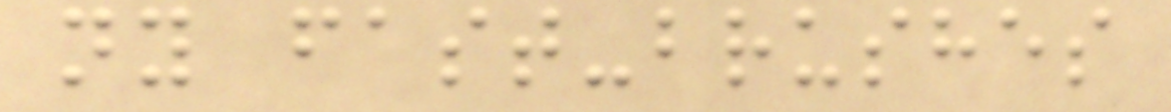ny fast-brushes
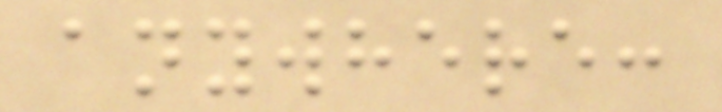anywhere:
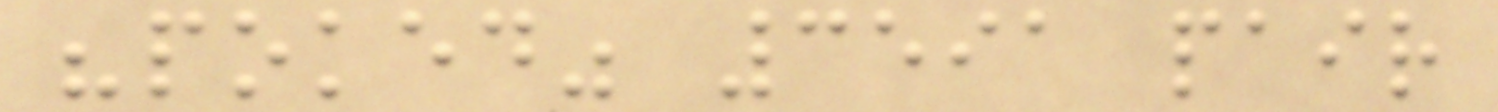"poked" 3591 pair
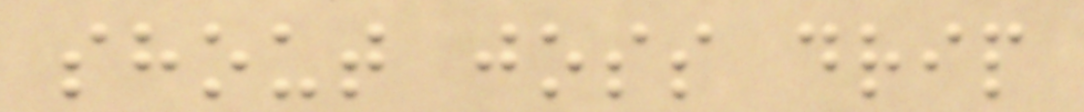shout joss drip
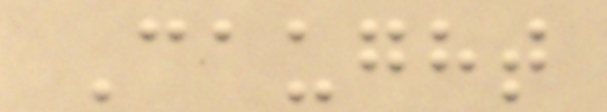Caught
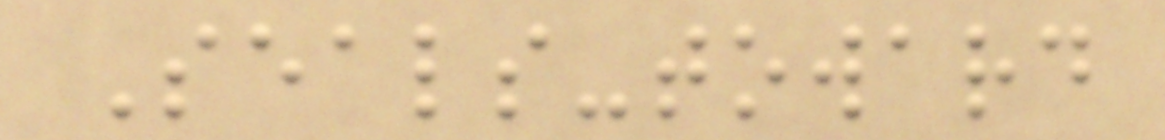Seals-toward
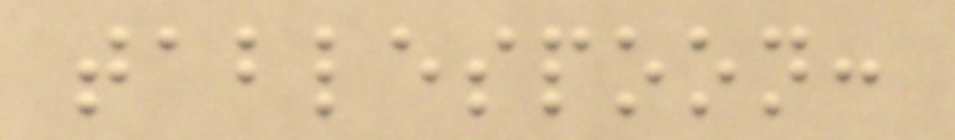tablespoon:
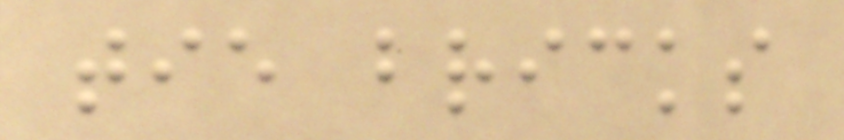tie bricks
